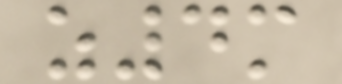z4m
